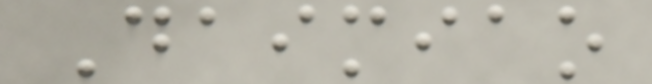Daimiao
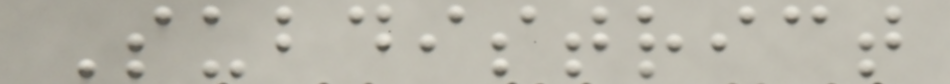Subdistrict
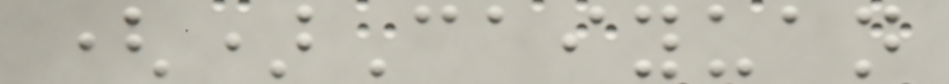()Caiyuan
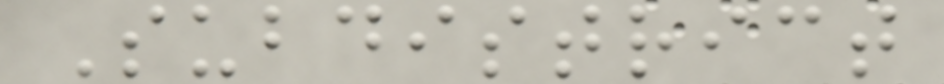Subdistrict
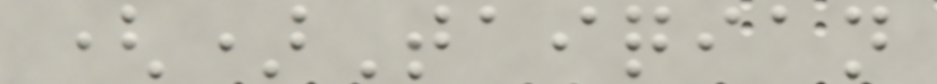()Taiqian
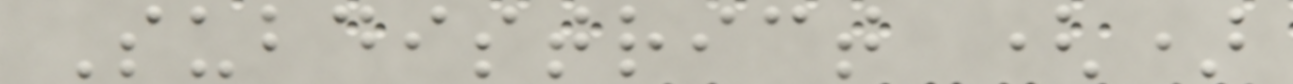Subdistrict ()
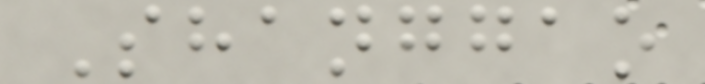Shanggao
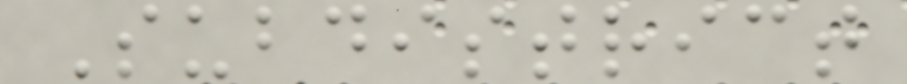Subdistrict
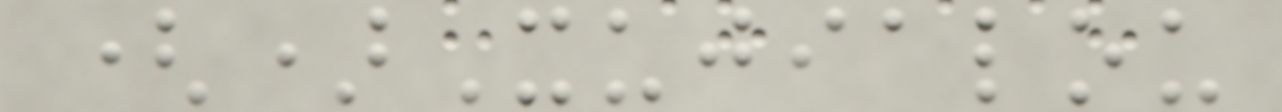()Xujialou
